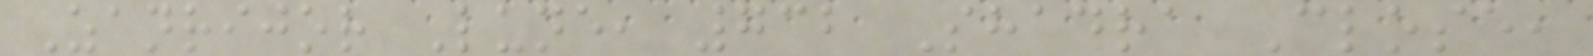Zanrijor Lune, 732 Shadra Close,
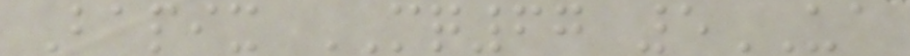Bapix MQ67 5UA
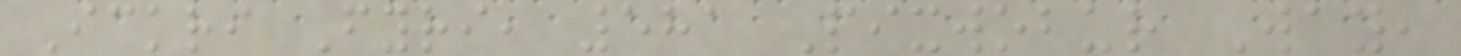Ickri Fyri, 581 Pixwobur Way,
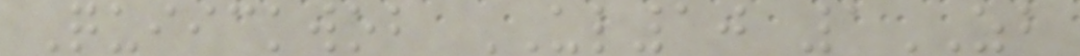Quiickwob UL10 1ZB
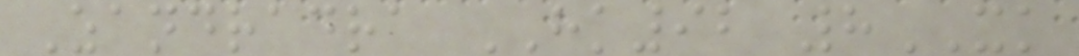Zandradra HK92 8XK
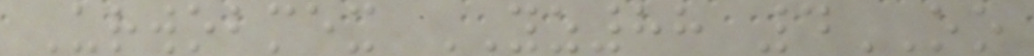Urwobmex YZ88 4OO
